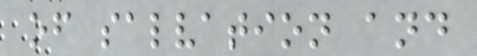of salvation and
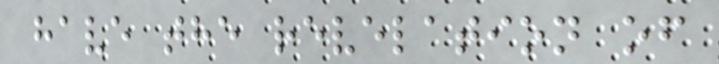have the revelation of
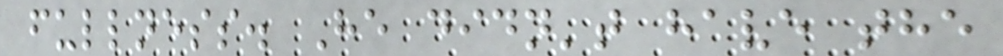fullness. He didn't have the
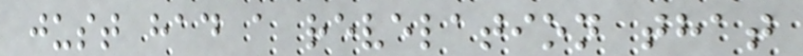just had a revelation that
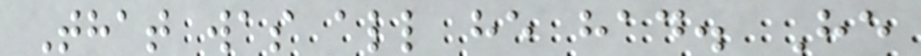That was all he had. He
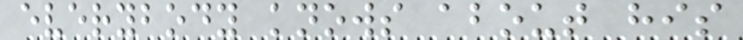everybody knows about his
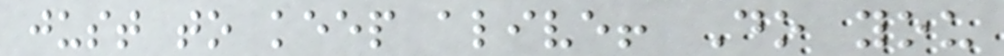just to keep alive! Do you
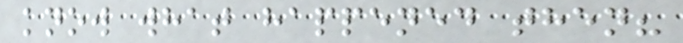know what happened then?
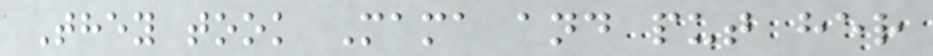They took Mama and put her
